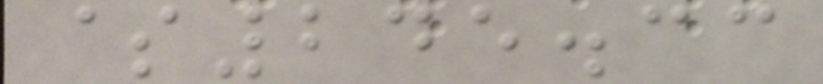$245.33
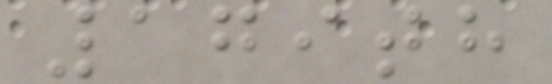179th
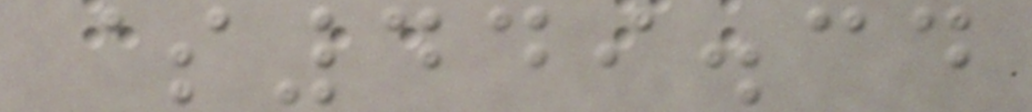$449.34
